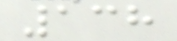138
